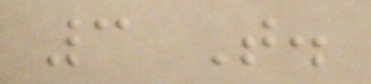3 T.
